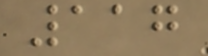117
